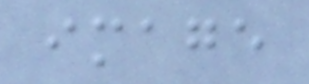image
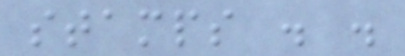stamps . .
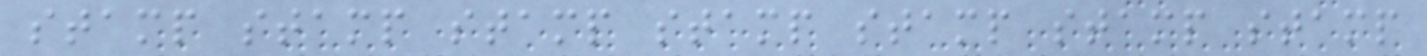stamp stamp stamp stamp stamp stamp stamp
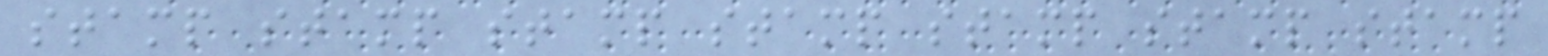stamp stamp stamp stamp stamp stamp stamp
